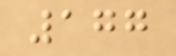177
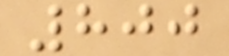800
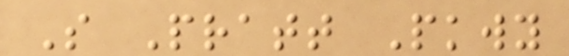S Pratt Pkwy
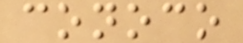conoco
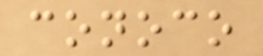conoco
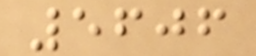5606
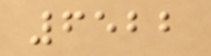6522
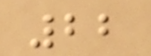22
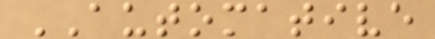AUTOMATIVE
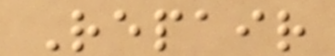Repair
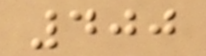400
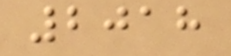2018
